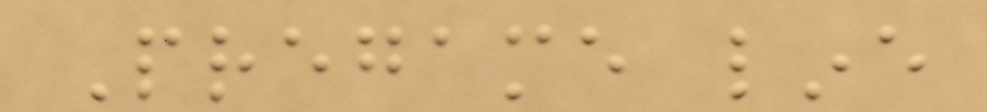Pregame line
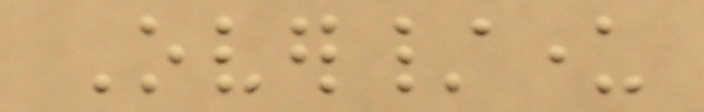Over/under
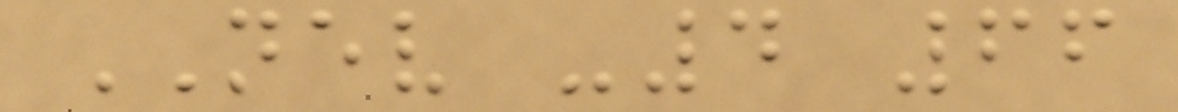NEV -4 66
